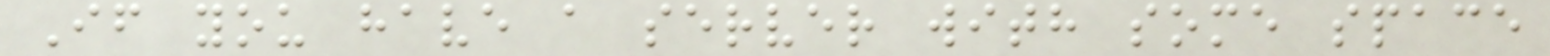If you have a server with some space
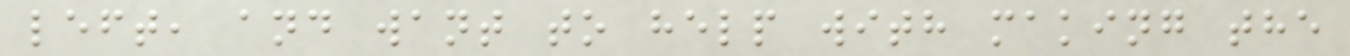left, and want to help with making the
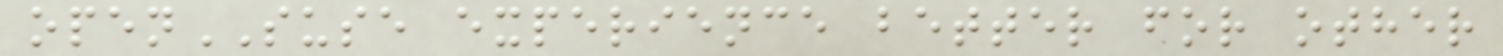openSUSE experience better for other
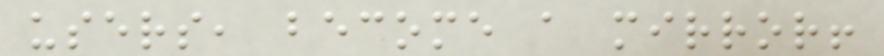users, become a mirror!
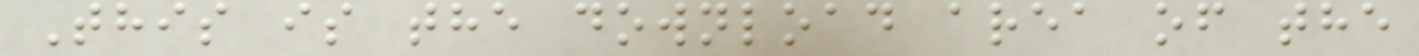This is the download area of the
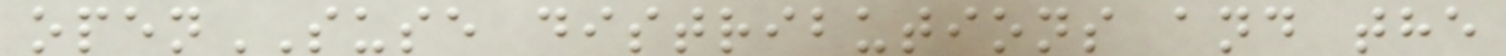openSUSE distributions and the
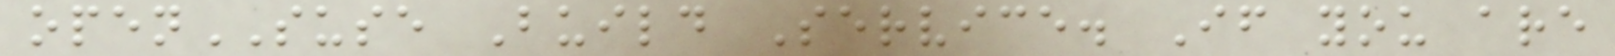openSUSE Build Service. If you are
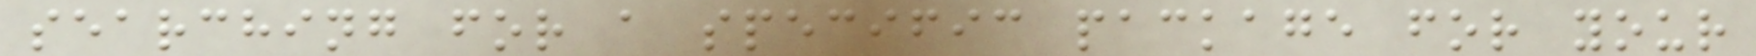searching for a specific package for your
